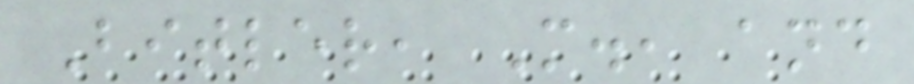Bitler, M., and
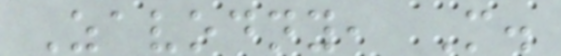Zavodny, M.
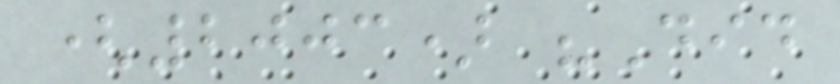(2003) "Did
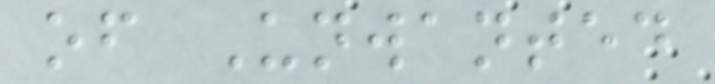of Unwanted
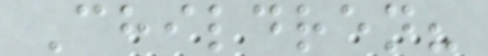Children?
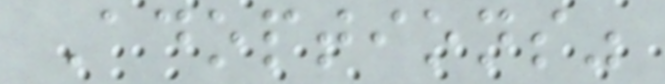Adoptions"
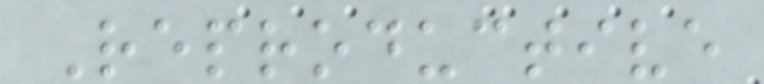Reproductive
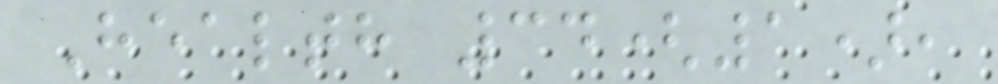Health 34(1),
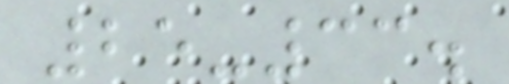25-33.
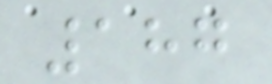187
